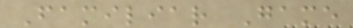Familiar Game
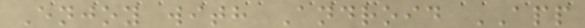Enjoy with Android APP
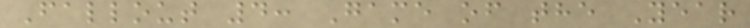Fallout 4: Game of the Year
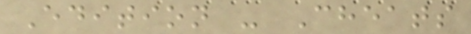Edition - Cheats
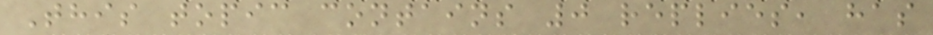This topic contains 0 replies, has
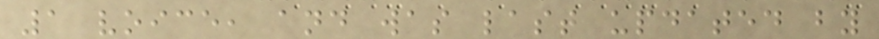1 voice, and was last updated by
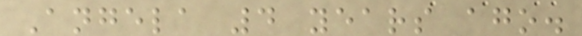Angela 4 years ago.
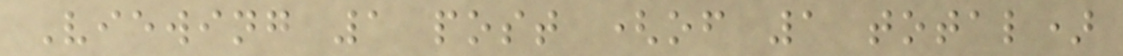Viewing 1 post (of 1 total)
